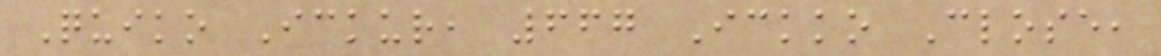Quiko Ickur, 667 Ickko Close,
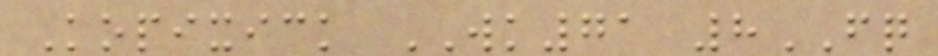Kopixick WK71 8FQ
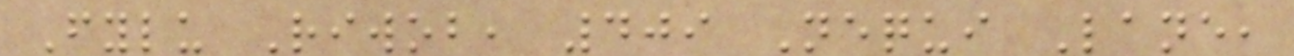Fylu Riwob, 409 Nequi Lane,
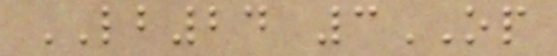LB24 3OP
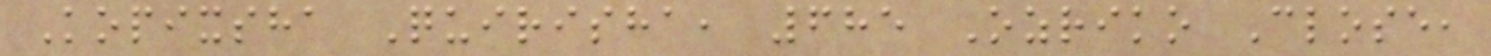Kopixsha Quirisha, 685 Ozriko Close,
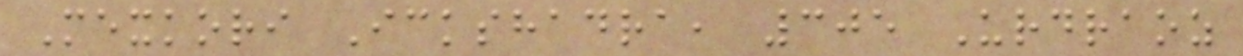Mexkori Ickshadra, 305 Urdraoz
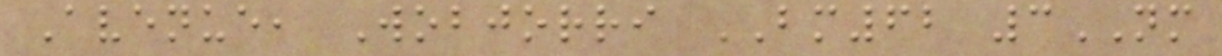Avenue, Wobjorri BM62 3NM
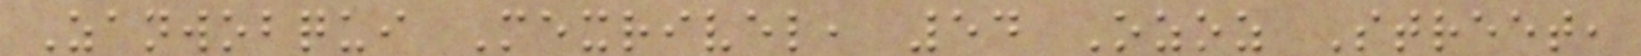Zanwobqui Mexrivel, 54 Ozoz Street,
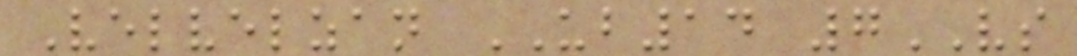Velvelzan UB14 7VS
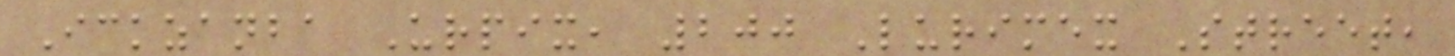Ickzanba Urpix, 200 Lurimex Street,
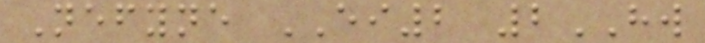Nefyne EI2 2HW
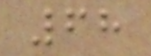68
